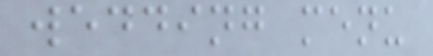wedding menu
